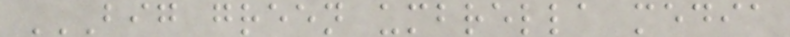BIG GREEN UMBRELLA MEDIA
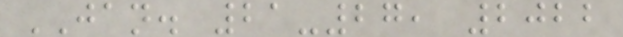JAN. 21-27, 2022
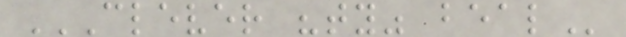CLEVER "TY" BEAL
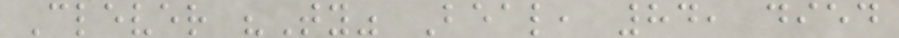Clever "Ty" Beal, 84, died
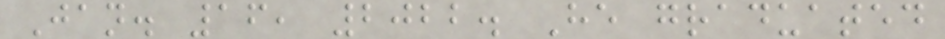Jan. 16, 2022. He graduated
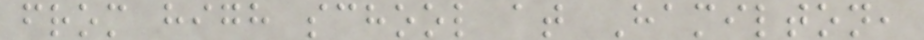from high school at Hamilton,
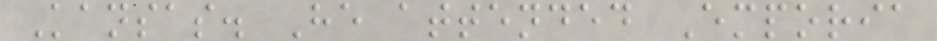Kansas. He attended Emporia
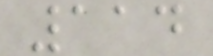114
